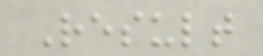Result
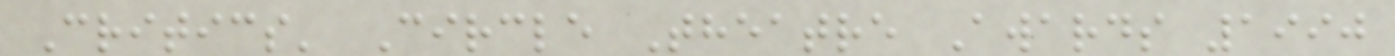Critics' Circle Theatre Awards 1990
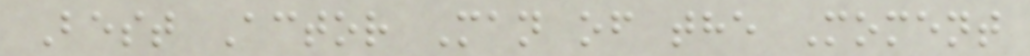Best Actor Man of the Moment
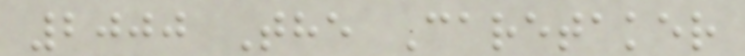2000 The Caretaker
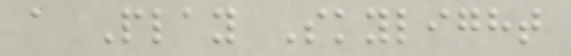a Play Skylight
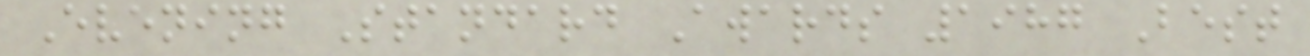Evening Standard Awards 1987 Best
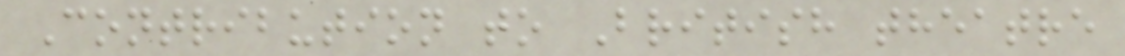Contribution to British theatre
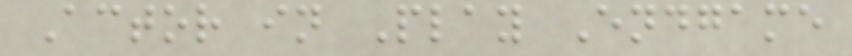Actor in Play Endgame
